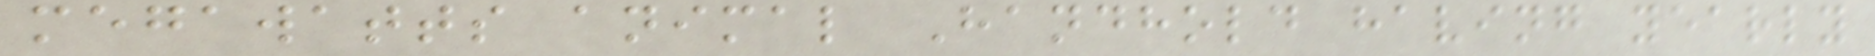megawatts animal Handhold having yearly
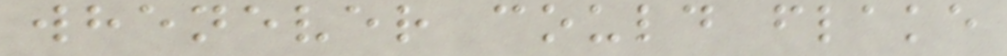whenever could flake
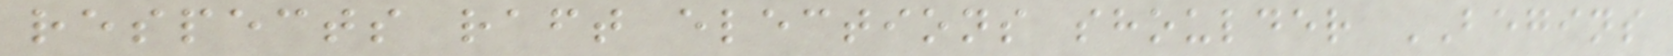respects raft elections shoulder BEGINS
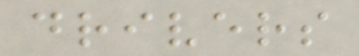drivers
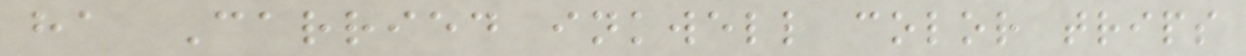ha Carried inkwell color trips
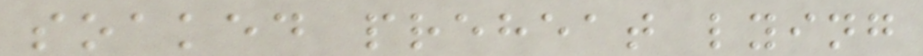soaked preheat lying
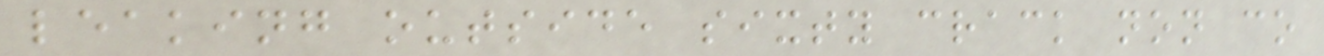leaking outside sixty crack non co
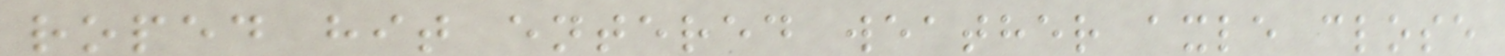roped hit entered weather axle close
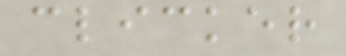clicker
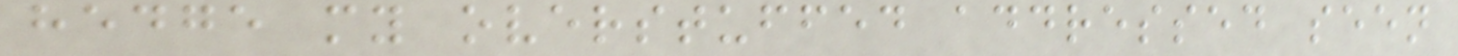hedge my overstuffed addressed seen
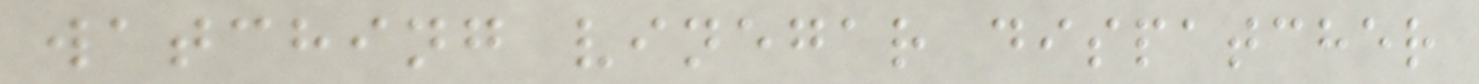watching vinegar dispatcher
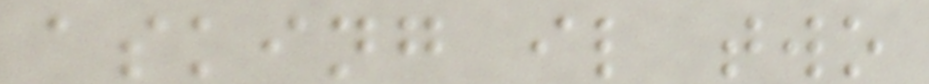asking il two
